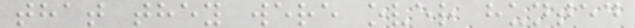that they were over hunted
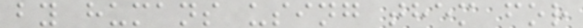by humans using them for
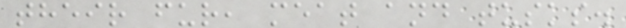their fur, meat and tusks.
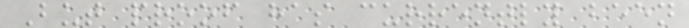But proof has currently been
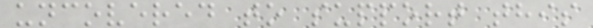uncovered to support this
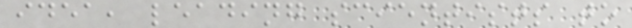idea, leading scientists to
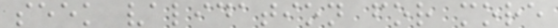seek validation for more
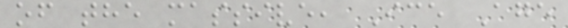of the massive, Ice Age
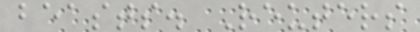beasts. Reuters
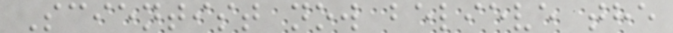Scientist now believe the
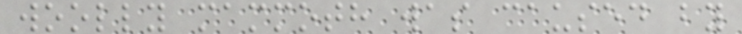woolly mammoth was caused by
